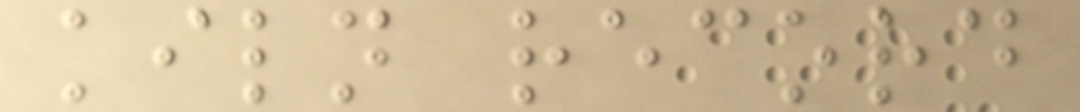kiln record
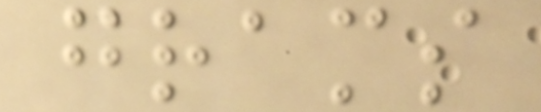grams
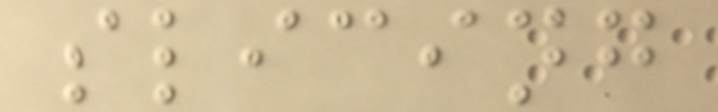slicing
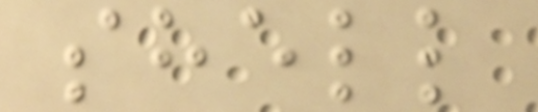shell
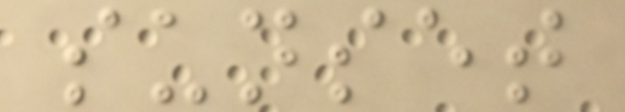sunset
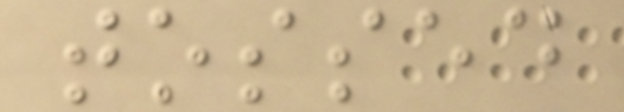tossed
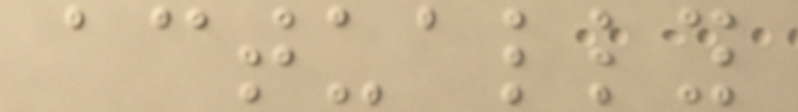actually
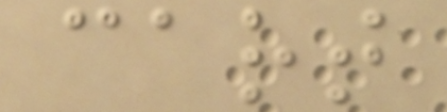cart
